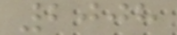2008
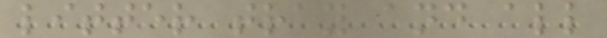litter tray and all
